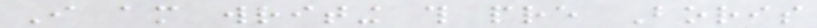I am writing this pre Boris
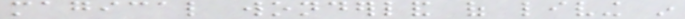magical wonderland of living in
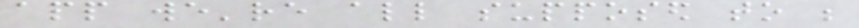app we're all supposed to be
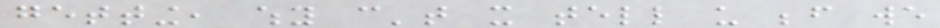getting, why can't it tell us before we
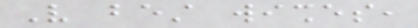Very best wishes,
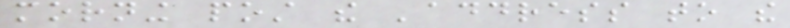morning post the 'address to the
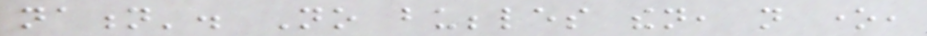nation'. No bubbles then, not one,
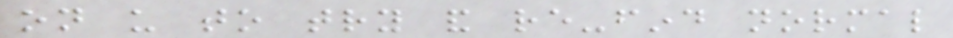on us to try and re-find normal
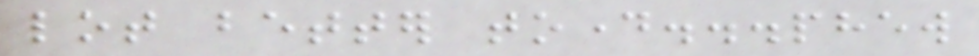lot better today...phew
